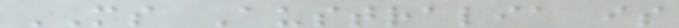MS Australia is
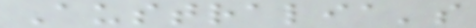Australia's
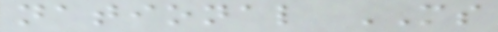national MS
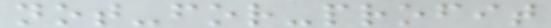not-for-profit
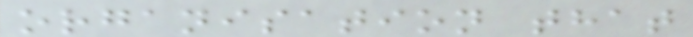organisation that
